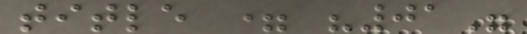title = "01"
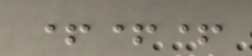+++
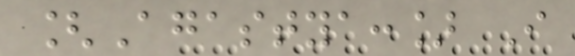[Agastya:] I
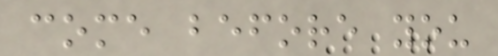come before you
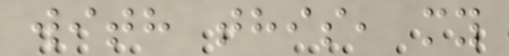with this, my
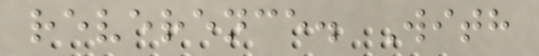reverence. With
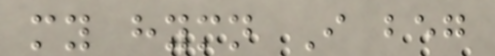my hymn I beg
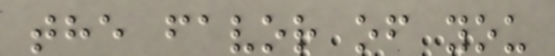the favor of you
